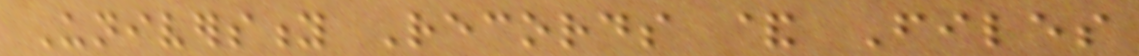University Records & Files
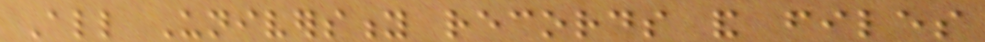All University records and files
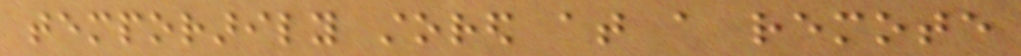temporarily stored at a remote
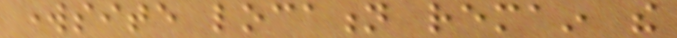worksite location remain the
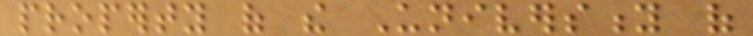property of the University of
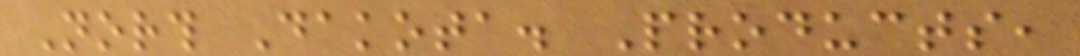North Dakota. Products,
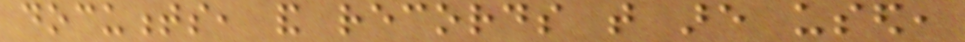documents, and records that are used,
